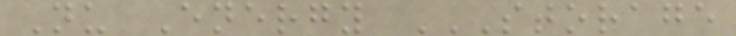Nu Energy STORAGE
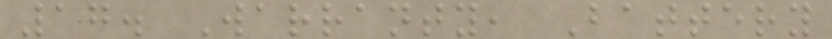17. Warranty, Battery
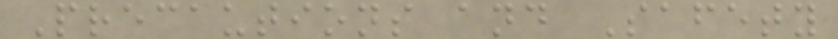Precautions and Safety
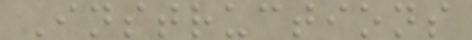Instructions
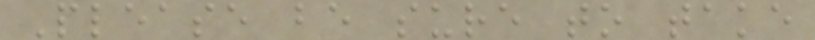Please be sure to take
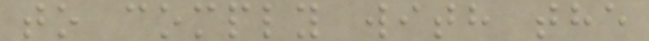to comply with the
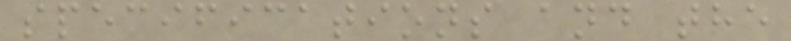specifications and the
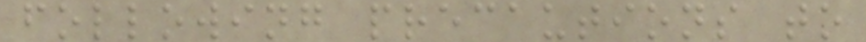following precautions to
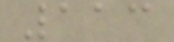113
